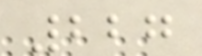227
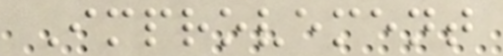Improvement
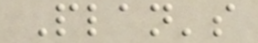Plan's
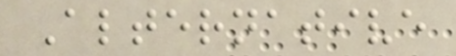Alternative
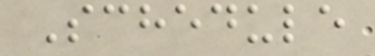Schedule
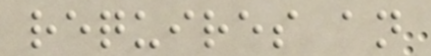requires an
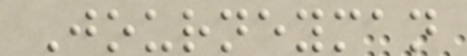Journeyman
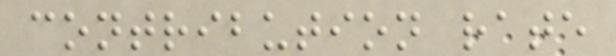contribution rate
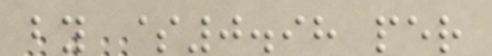by $0.98 per
